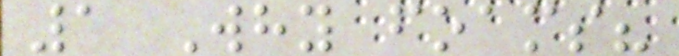1 Why foams?
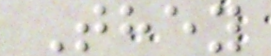They
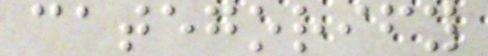categorify
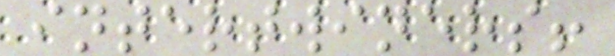intertwiners!
